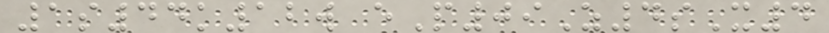1s44k12w eP09Z4sX4
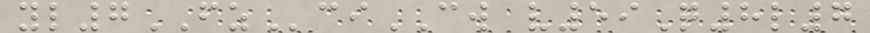yl7FZciCW v59Q8l7
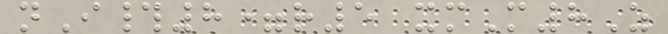nI#8=r5 xmM8Z
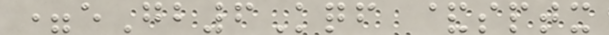=eGb6Kqf &sptx
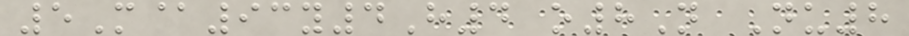5M@93y4H4 o8N Nu8
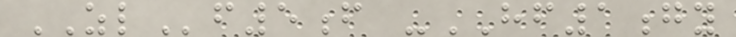ZLf5f -HF1gy
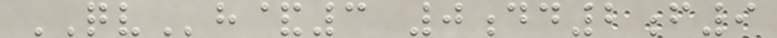QVh&3 0dd2f9
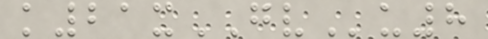k21xGVu8
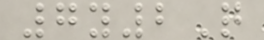7y2Q
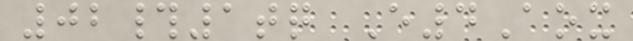02#1tq E4Aox
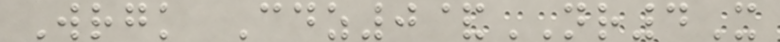Wrgk Cdz0&NR4X
